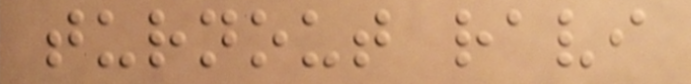turnout ravi
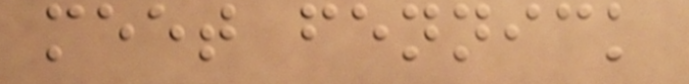meet fennick
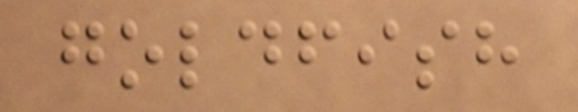goldfish
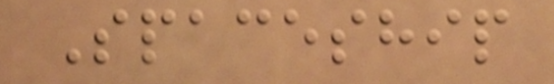Spaceship
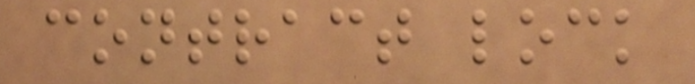contract lock
